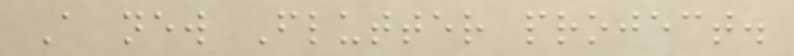A new Flutter project.
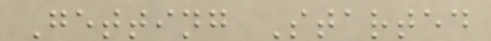Getting Started
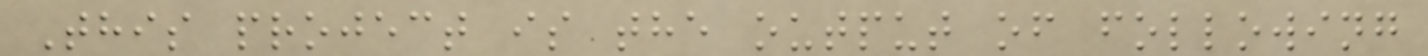This project is the output of following
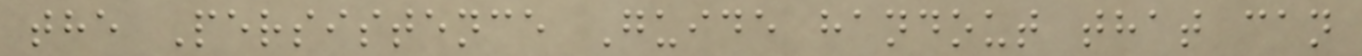the Persistence Guide handout that can
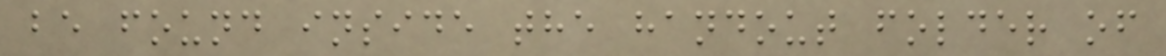be found inside the handout folder of
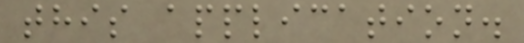this application.
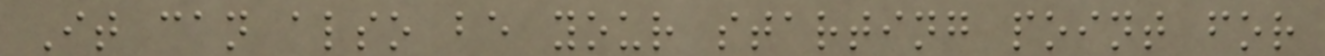It can also be your starting point for
